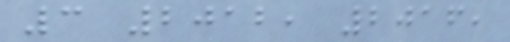3 2012, 2016,
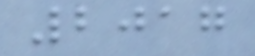2017
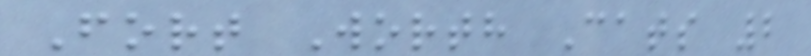Fort Worth Cats 2
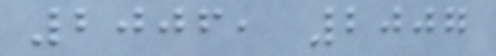2006, 2007
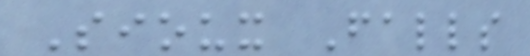Sioux Falls
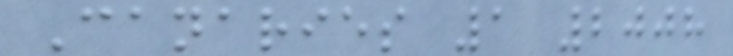Canaries 1 2008
